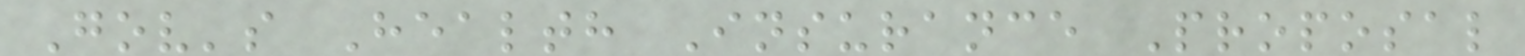Gov's Health Insurance Proposal
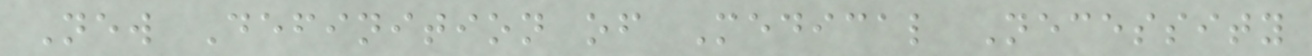New Definition of Medical Necessity
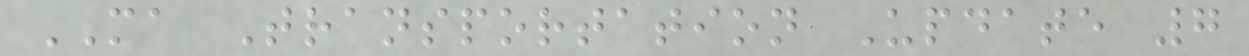MA Transportation Update 7
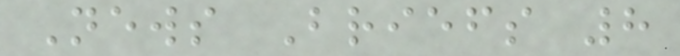News Briefs 8
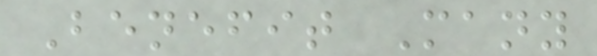Benefit Many
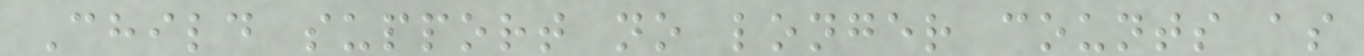Child support no longer counts as
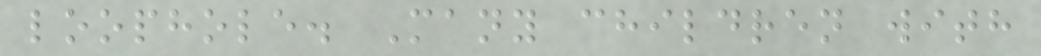loophole. Many children with
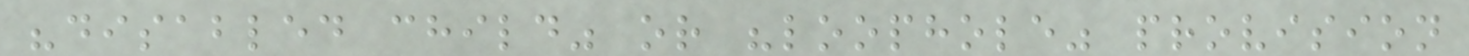"disabled child" or "loophole" provision
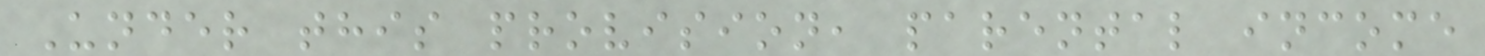Under this provision, parental income
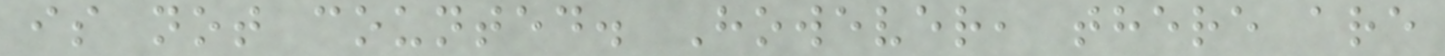is not counted. However, there are
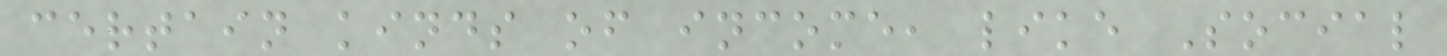certain kinds of income, like Social
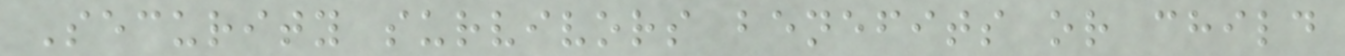Security survivors benefits or child
